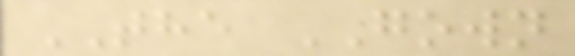THE GOWN
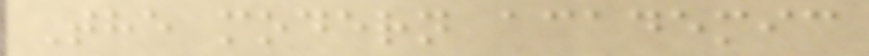The modern academic
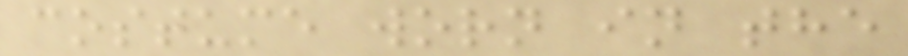costume worn in the
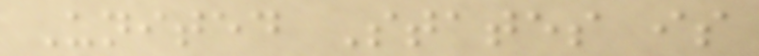United States is
